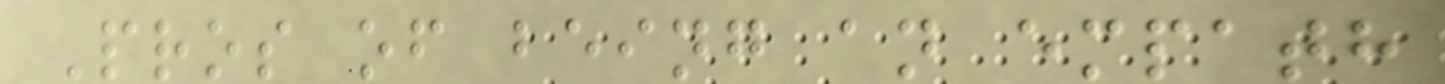Pros of being an empath
